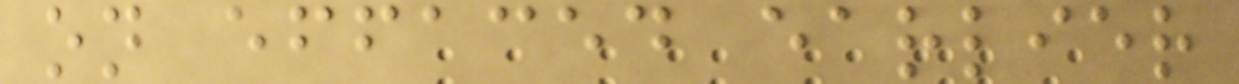on effaced earlier
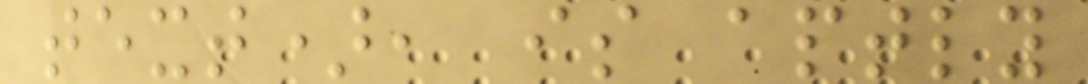text), is aptly
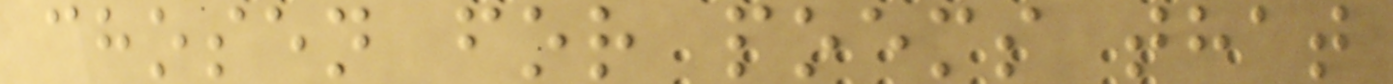chosen for poems that
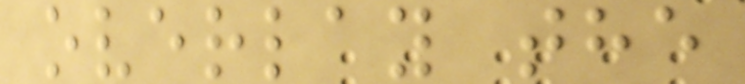overlay the
